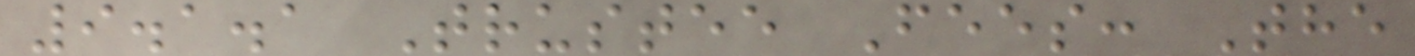9.1.1 Trustee Fees: The
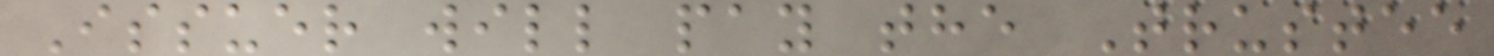Issuer will pay the Trustee
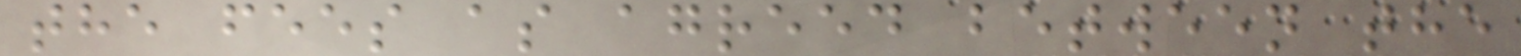the fees as agreed between the
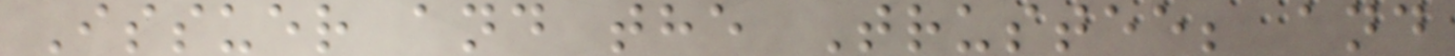Issuer and the Trustee; and
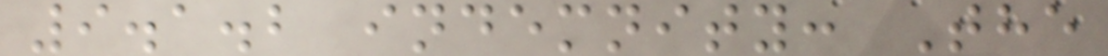9.1.2 indemnity: The
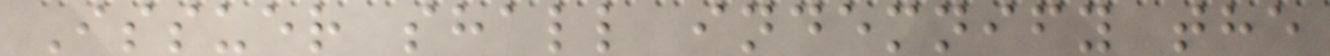Issuer shall indemnify the
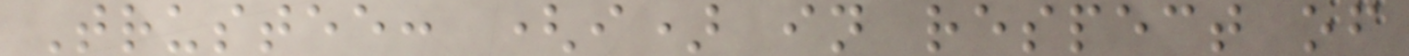Trustee: (i) in respect of
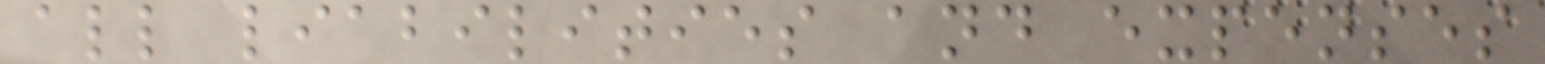all liabilities and expenses
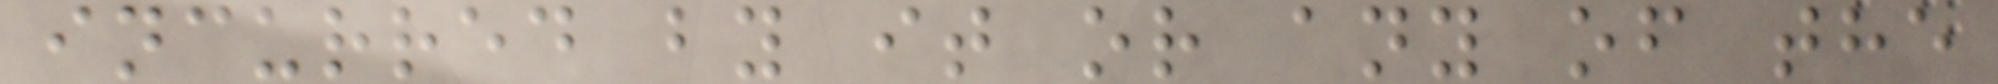incurred by it or any of the
